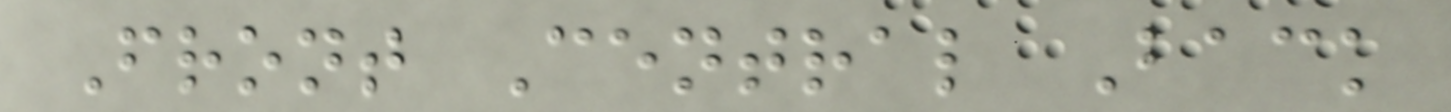Front Central Back
